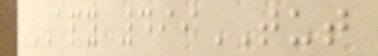APY 499TUT
